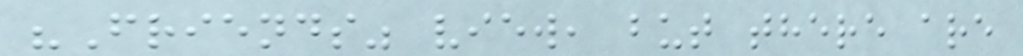"Friends" view, but there are
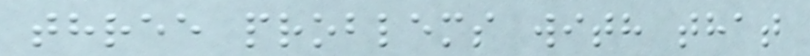three problems with that
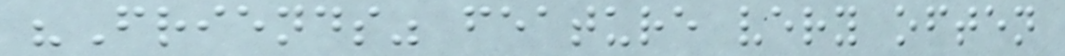"Friends" feature very often
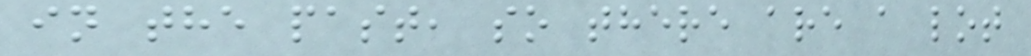in the past, so there are a lot
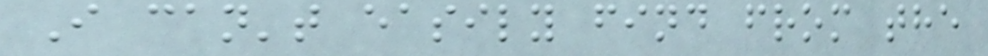I can't easily find from the
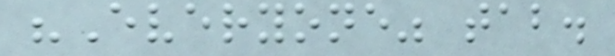"Everyone" tab.
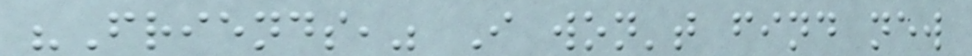"Friends," I won't find new
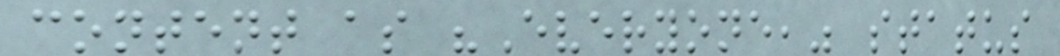content as "Everyone," status
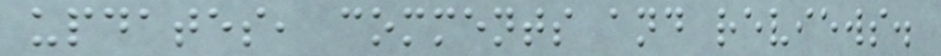updates, comments and reviews.
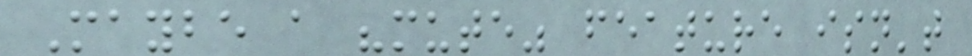Maybe a "mute" feature isn't
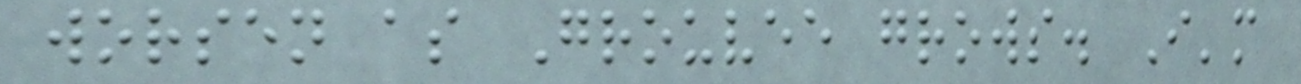worsen as Grouvee grows. I'm
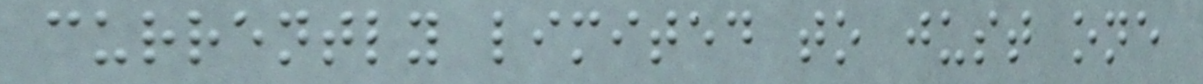currently limited to just one
